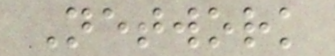Network
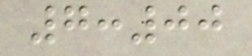7:00
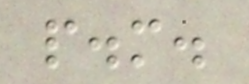p.m.
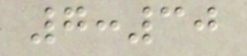7:30
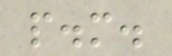p.m.
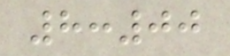8:00
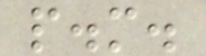p.m.
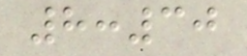8:30
